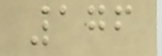176
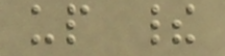up their
